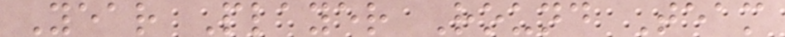Year Player Round Team
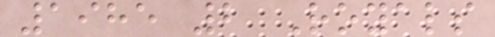1985 2 Royals
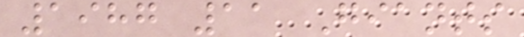1987 11 Giants
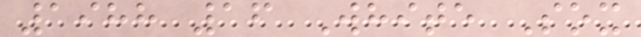1988 16 White Sox
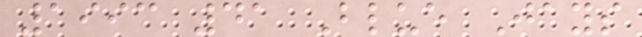1993 41 Blue Jays
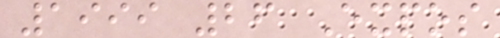1999 26 Expos
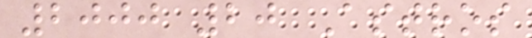2000 20 Astros
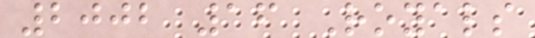2002 16 Royals
